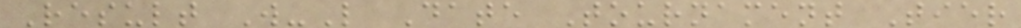Result W-L Date Tournament Tier
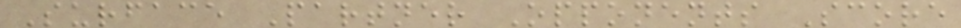Surface Partner Opponents Score
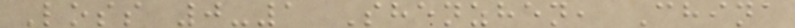Loss 0-1 Shenzhen, China
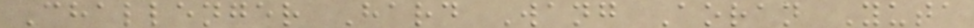Challenger Hard Wang Aoran Yuta
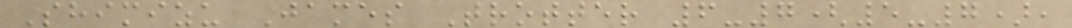Shimizu James Trotter 6-7(5-7),
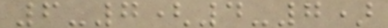6-7(4-7)
